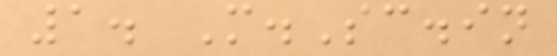1. M.Sc.in
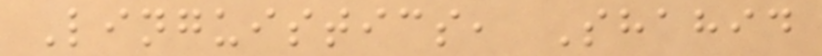Linguistics, Shahid
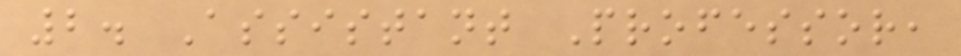2. Assistant Professor,
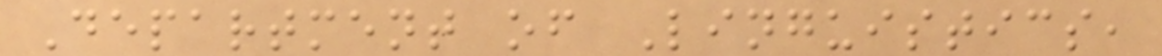Department of Linguistics,
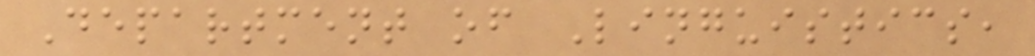Department of Linguistics,
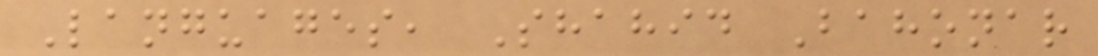Languages, Shahid Bahonar
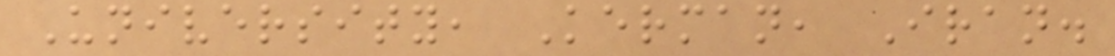University, Kerman, Iran.
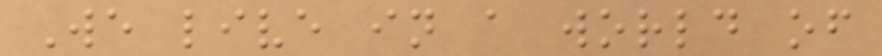We live in a world of
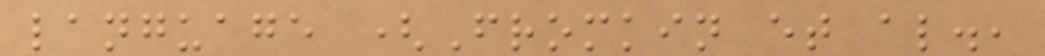language (Fromkin et al.,
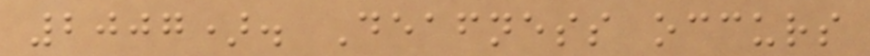2007). Deafness occurs
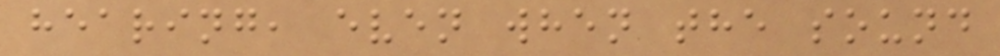hearing, even when the sound
